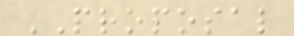PROPOSAL
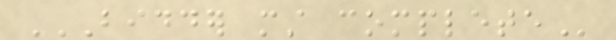BIDDER MUST COMPLETE
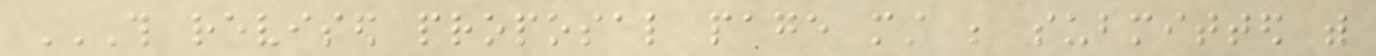THIS REVISED PROPOSAL PAGE MUST BE SUBMITTED WITH
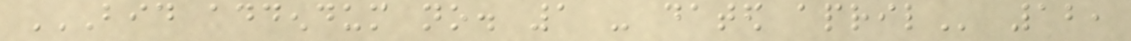BID ADDENDUM NO. 1 - DATED APRIL 12,
